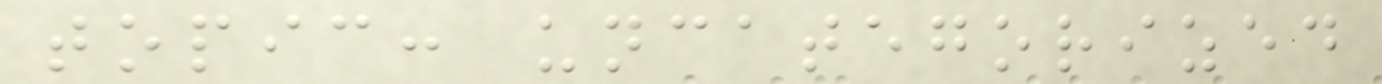topic: uncategorized
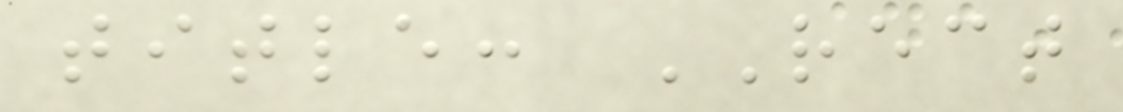title: RECT
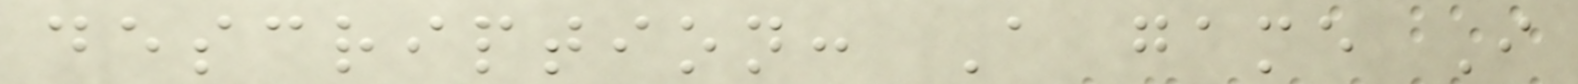description: A game I
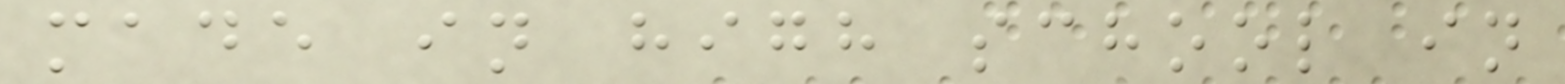made in high school in
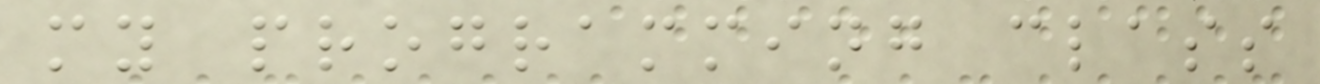my programming class
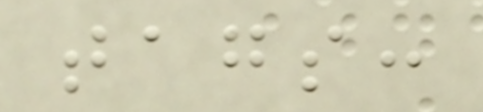tags:
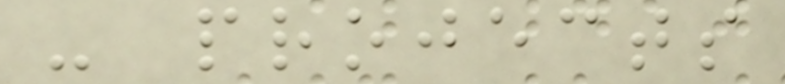- projects
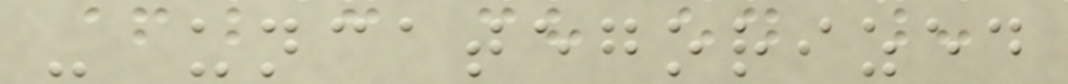- uncategorized
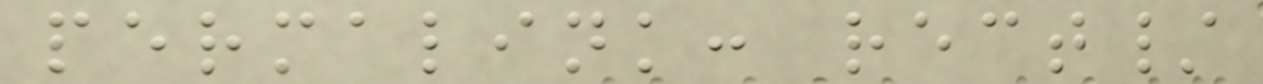permalink: rect/
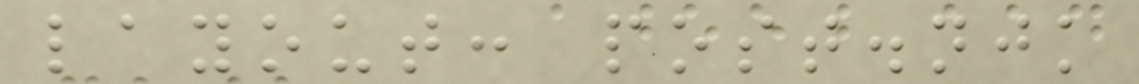layout: post.njk
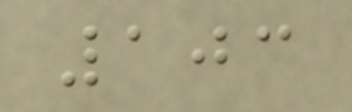103
